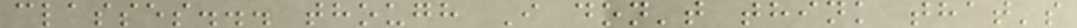classes... though I don't think that's
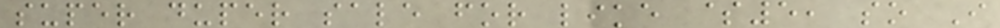super duper sale for like $5, so I
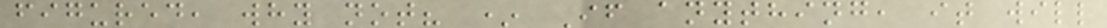figured, why not? * If anything, it will
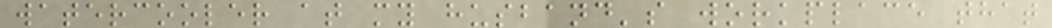watercooler at my husband's workplace that
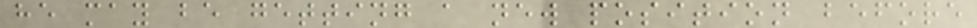he may be getting a new position before
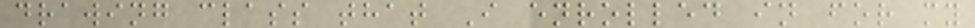drawing class that I enrolled in for my
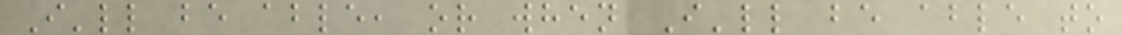I'll be able, or when I'll be able to
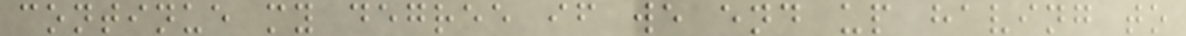continue my degree if we end up having to
